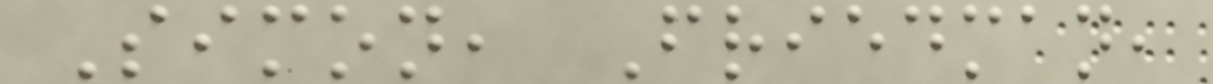Simon, Friedman,
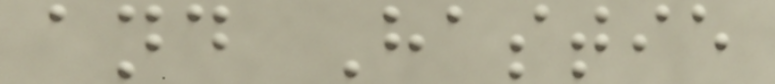and Hastie
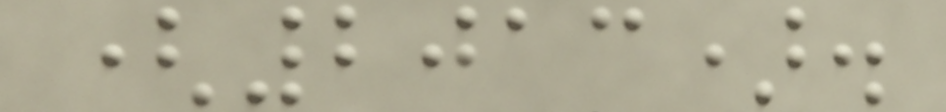(2013).
